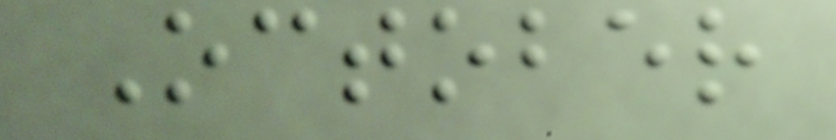October
